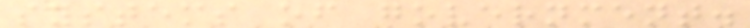systems of government.
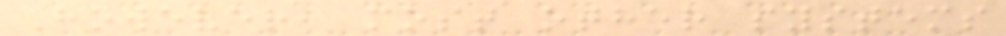However, most other systems
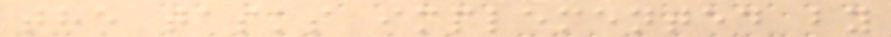the tasks implemented by
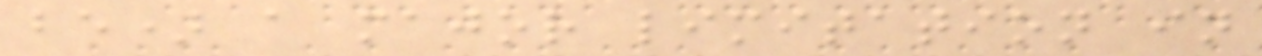be) a major limitation in
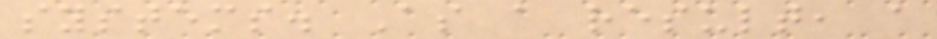systems. As a result, a
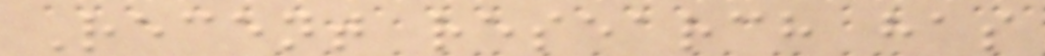Recent research has
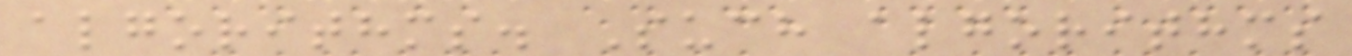algorithms. Such algorithms
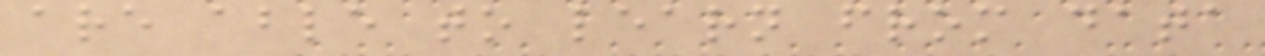are able to learn from data
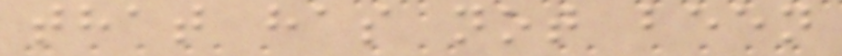that has not been
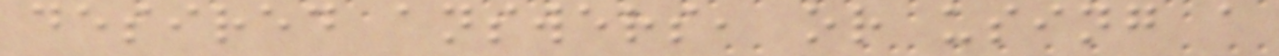desired answers, or using a
